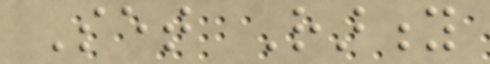Set Rarity
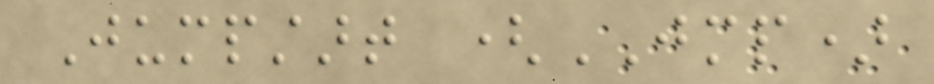Jumpstart (JMP)
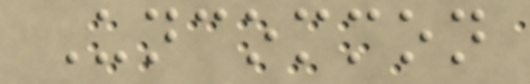Uncommon
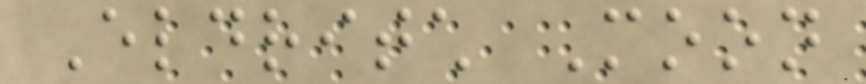Eldritch Moon
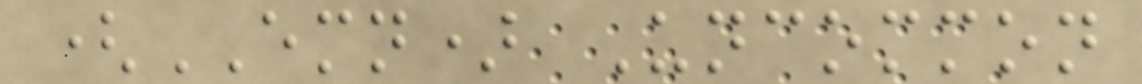(EMN) Uncommon
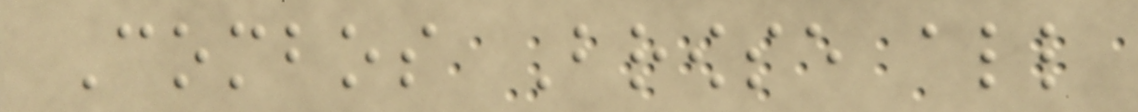Combos Browse all
